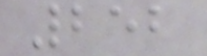252
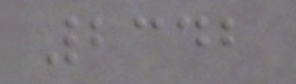2342
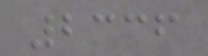2336
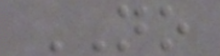NO
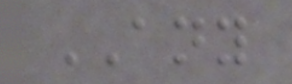ANY
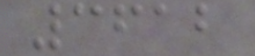3612
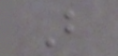B
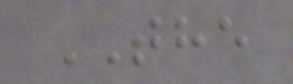THE
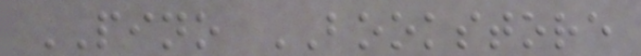PINO BOOKSTORE
